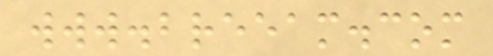www.breeam.com
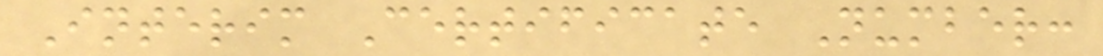Interim Certificate Number:
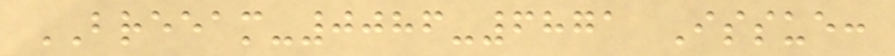BREEAM-0086-6871 Issue:
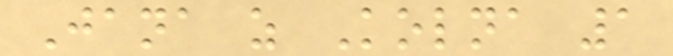Jana z Kolna 1
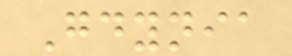Gdynia
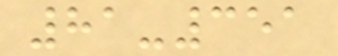81-351
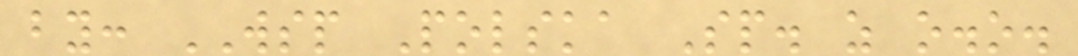by: WSP Polska Sp. z o.o.
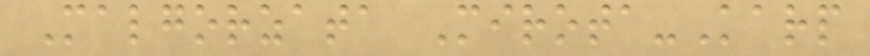Malgorzata Mirota-Karp
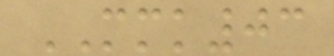MMK03
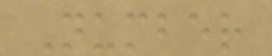Number
